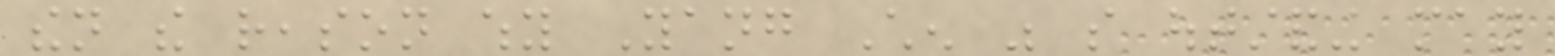then the reason why Yang Chen was so outstanding may
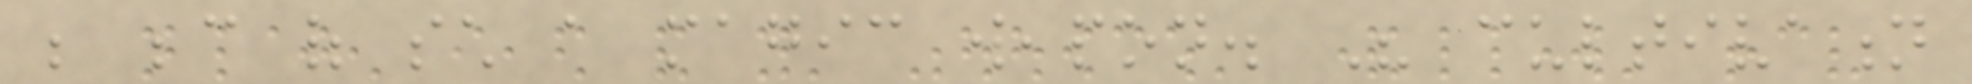be because of such a magic weapon. His cultivation
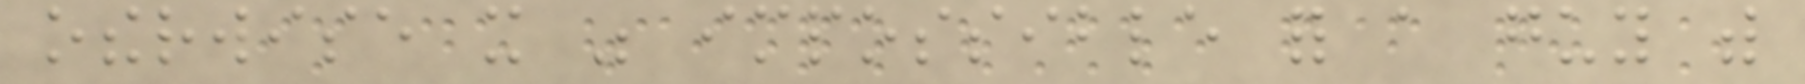otherwise it was impossible for a guy with
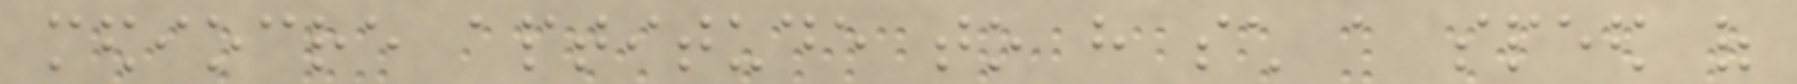mediocre aptitude to have such a speed of
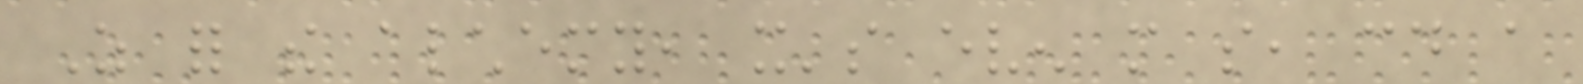As for the alchemy, it's even more so, could a
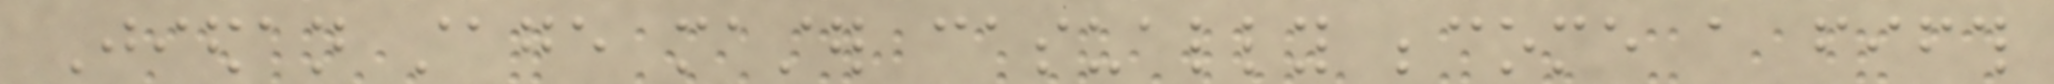Jiedan stage master casually become a fifth
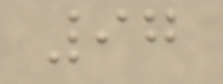97
